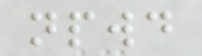npwd
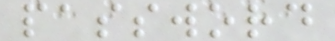password
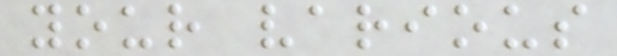your various
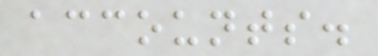accounts.
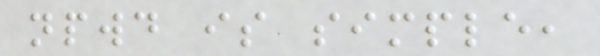npwd is simple,
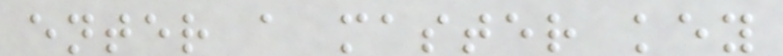enter a master key
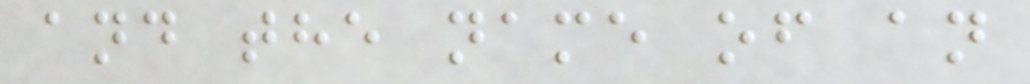and the name of an
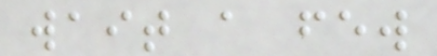wait a few
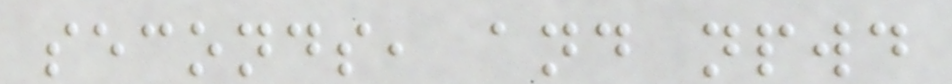seconds, and npwd
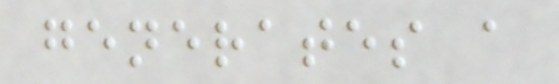generates a
